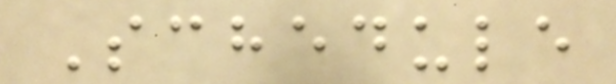Schedule
